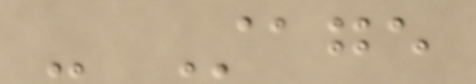- Stage
